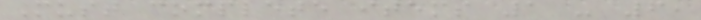Must complete items 1 - 6,
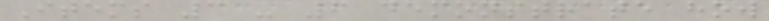Items 3 - 6 demonstrate how
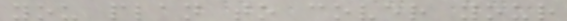you plan to cover your
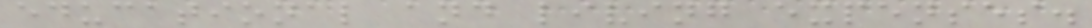educational and living expenses.
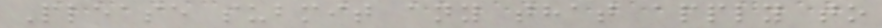Please submit any that apply to
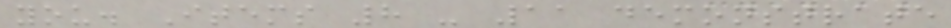you. Items 8 - 11 demonstrate
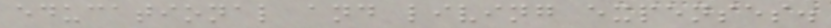educational and living expenses.
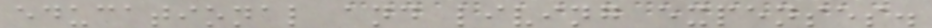educational and living expenses.
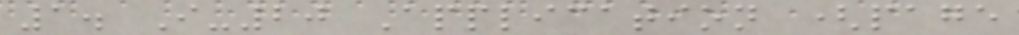1. I-20 Application (page
